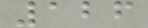126
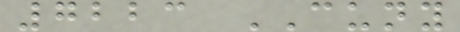7223 CUNY
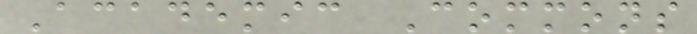Academic Commons
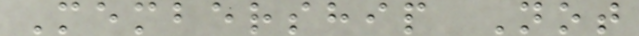Membership Not
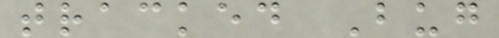tracked Bug
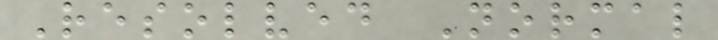Resolved Normal
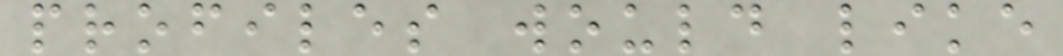profiles would like
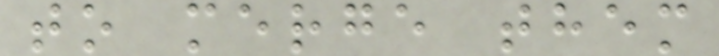to merge them
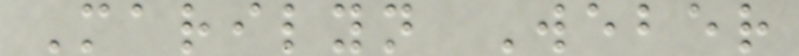Marilyn Weber
